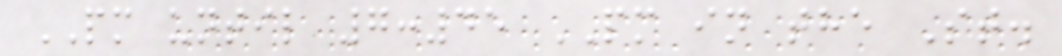PM until 7:45 PM in the St.
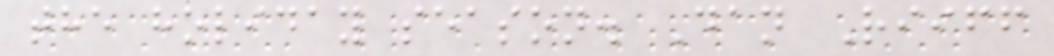the holiday season. Dan Riiff
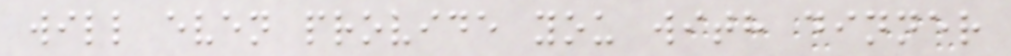will even provide you with dinner
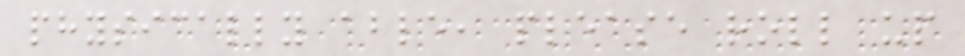physically able, please roll up
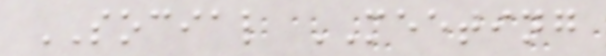SOCIAL MEETING
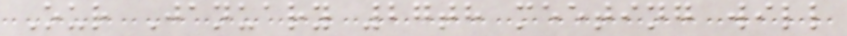Our January 27th meeting will
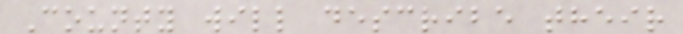County will describe their
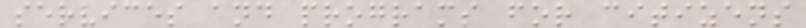services and programs for citizens
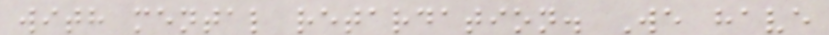with mental retardation. We have
